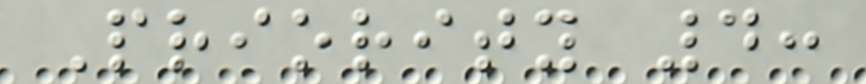Priority 4:
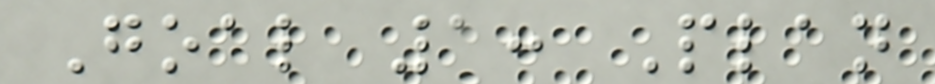Goal 1: Plan
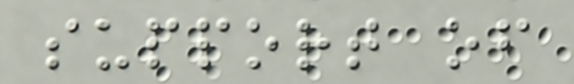support of
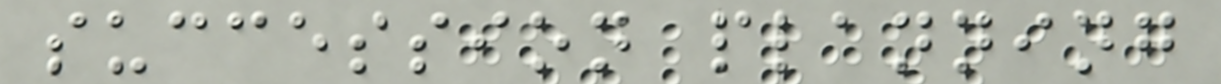succession planning
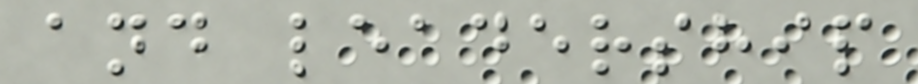and leadership
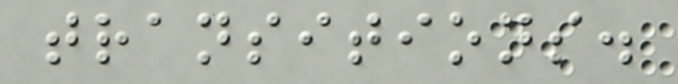transitions.
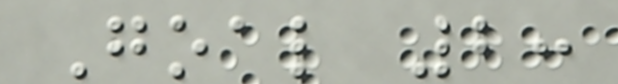Goal 2:
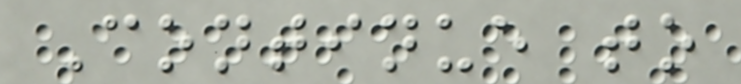Continue to
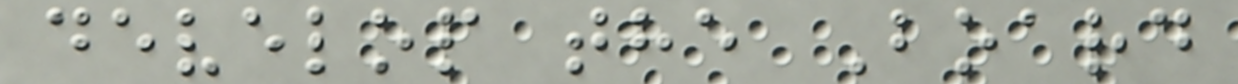develop the Board
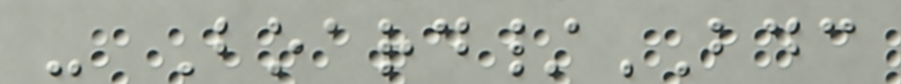- Board/BDC
